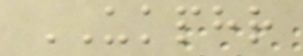UKPHR
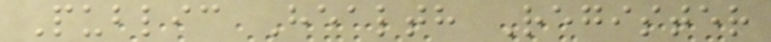Public Health Register
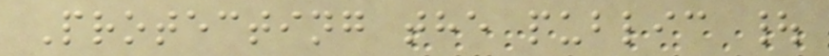Protecting the public |
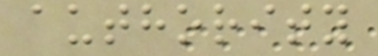authority
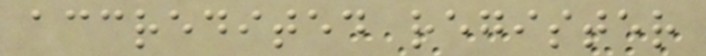accredited register
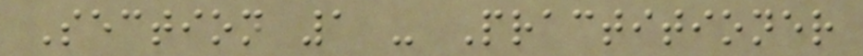Section 1 - Practitioner
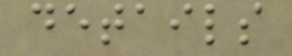details
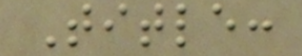Title:
